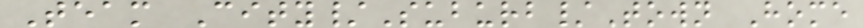Team City/Suburb/Town Home
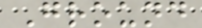Ground
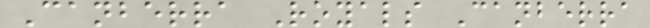Canberra Royals Canberra
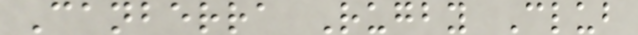Canberra Rugby Club
